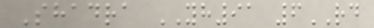Shadra YH91 6RD
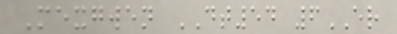Mexgwen DT54 6ER
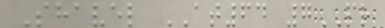Shavel AT64 7PR
